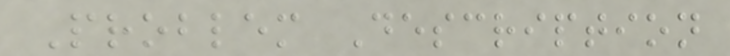Problem Description
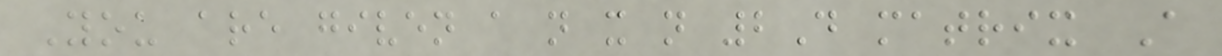You are given a n x n 2D matrix A
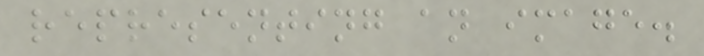representing an image.
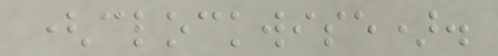(clockwise).
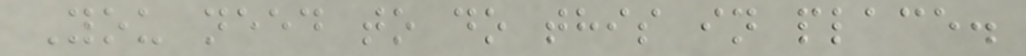You need to do this in place.
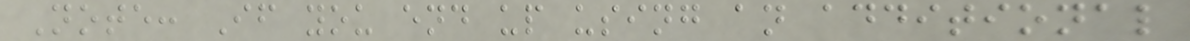Note: If you end up using an additional
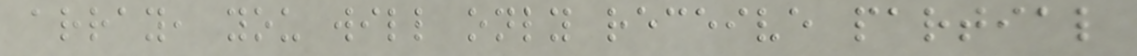array, you will only receive partial
